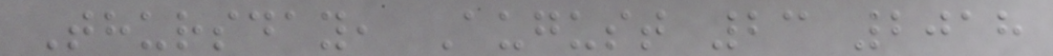Thursday, August 23 2018
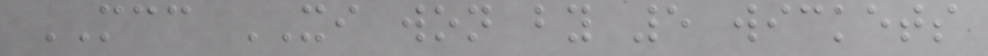MCC XI won by 5 wickets
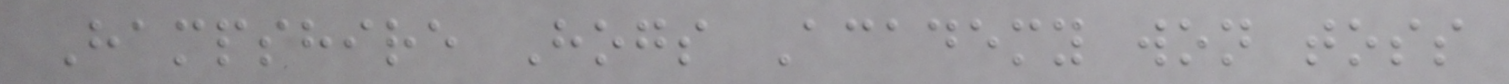Hampshire Hogs Academy won toss
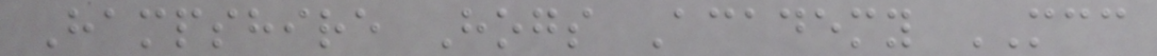Hampshire Hogs Academy MCC
